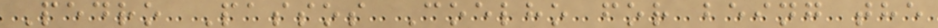Pedro Passos Coelho for being the
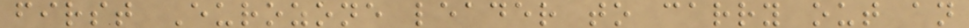first Eurozone leader to carry out an
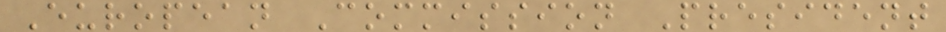European Commission President
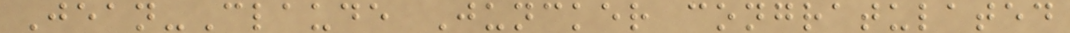Jean-Claude Juncker congratulated
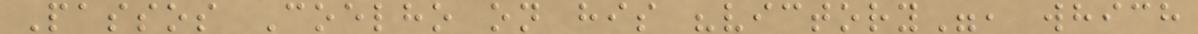Passos Coelho on his "victory", which
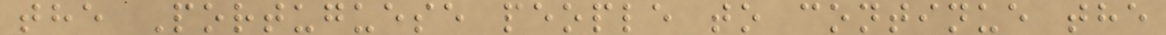the Portuguese people to continue the
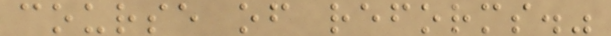course of reforms."
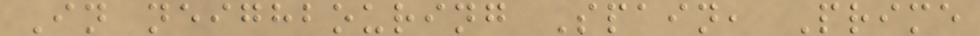In neighbouring Spain, Prime
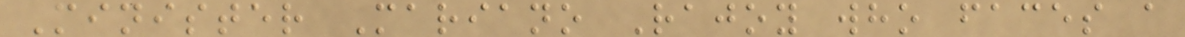Minister Mariano Rajoy who faces a
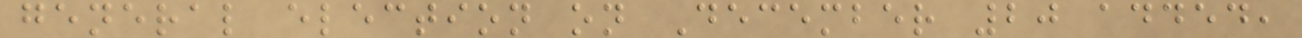general election on December 20 added,
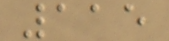115
